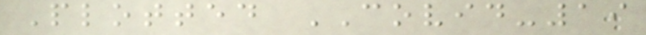Plotted COVID-19
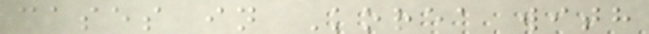cases in Korea with
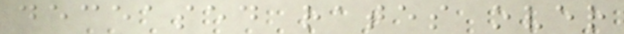deceased rates over
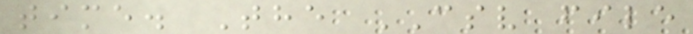time. The CSV file
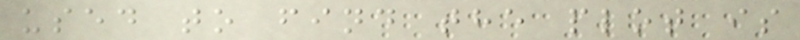used to find the plot is
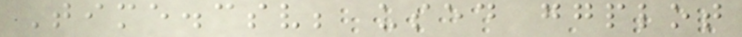Time.csv; used ggplot
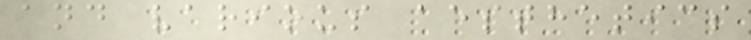and various aesthetics
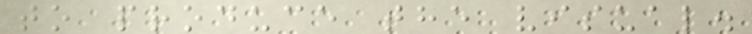to produce the visual.
